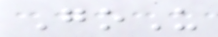GoU
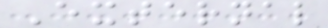External
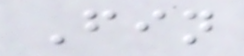Fin
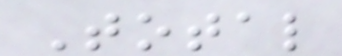Total
